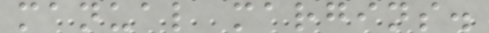manual margins.
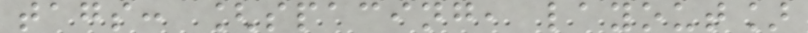tags: [spacing, layout]
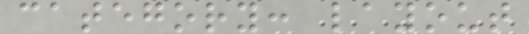category: layout
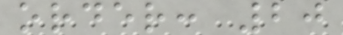order: 20
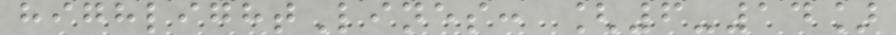highlightLines: [6-14]
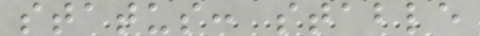status: stable
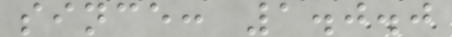since: 1.0.0
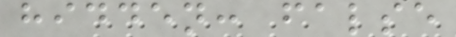hidden: false
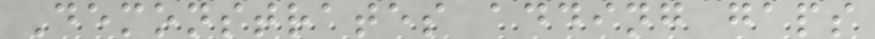Demonstrates adding gaps
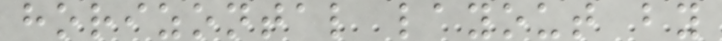horizontal layout by
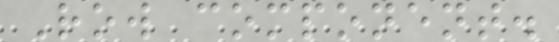Row component.
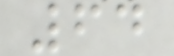64
